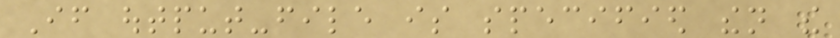If output-file is specified then the
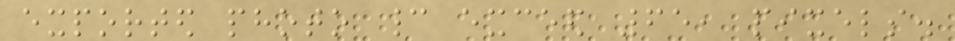exported photo cannot exceed 65, pixels.
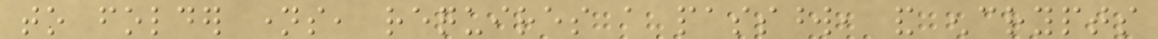to folder names, requires a password, and encrypts
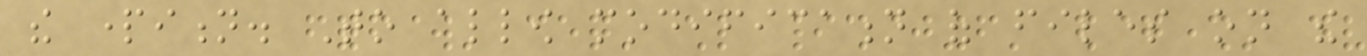the partition. To allow modification of files on the
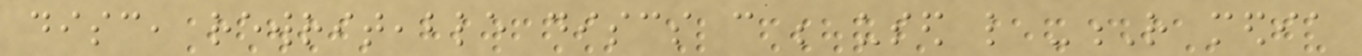disc, rewriteable discs can be used like -R media
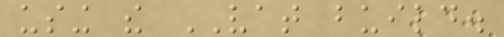using the VAT build.
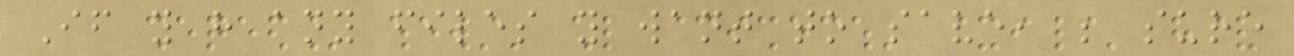If you have any files you want to save, be sure
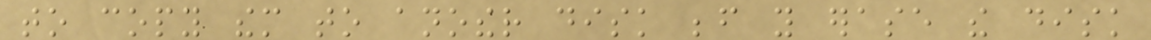to copy them to another disk before you erase the disk
